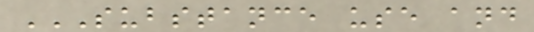SUBSTANCE USE AND
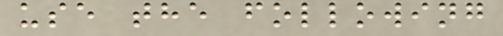use the following
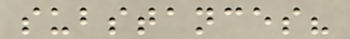substances?
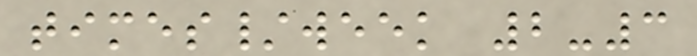times/week 2-3
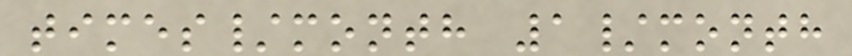times/month 1/month
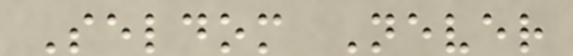Seldom Never
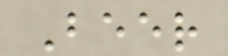Beer
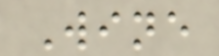Wine
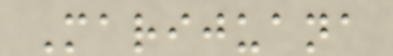Marijuana
